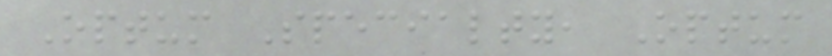Optum Specialty, Optum
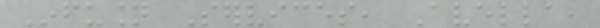Infusion Services, Avella,
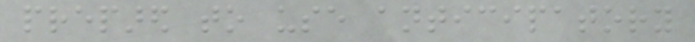prepared to use anticipatory
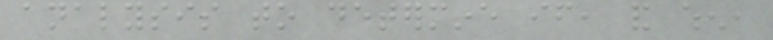analysis to determine if, and when,
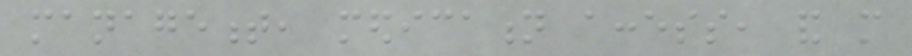management, medication access, and more
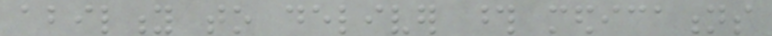ability to deliver those medications
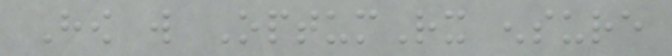How will OptumRx ensure
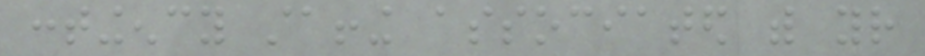contingency staffing associated with your
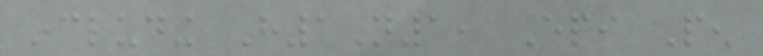including H1N1, Epi Pen
